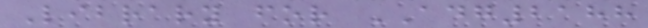Library for ADG2188
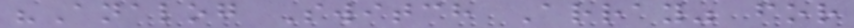"Analog Switch Array" for
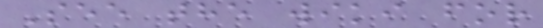See the wiki for
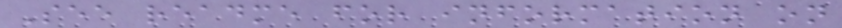See readme for information on
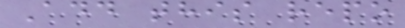Add this repo
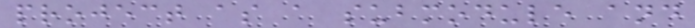project as a submodule and
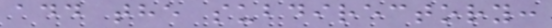add the subdirectory:
